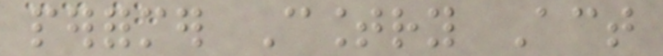performer Country Act
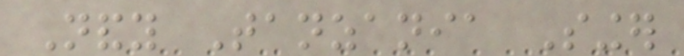Nandy Tanzania Singer
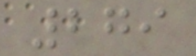279
